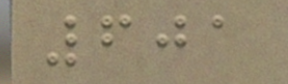601
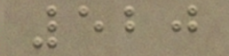520
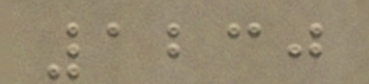1230
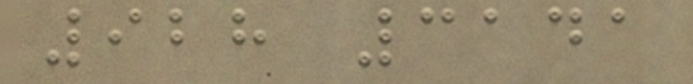928 3141
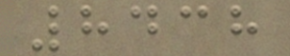8438
